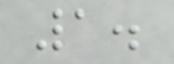1.
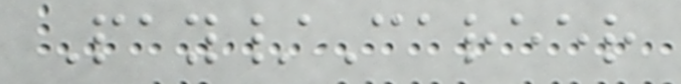Pay/Career
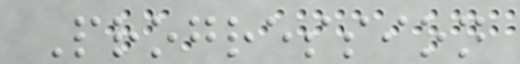Progression
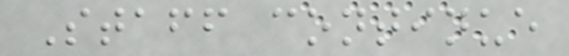Staff continue
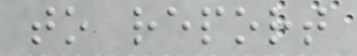to report
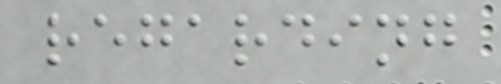regarding
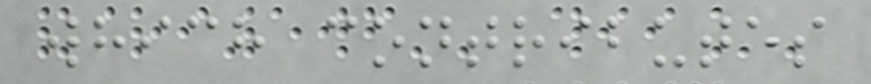which contributes
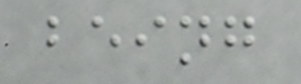being
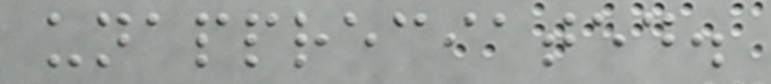unappreciated.
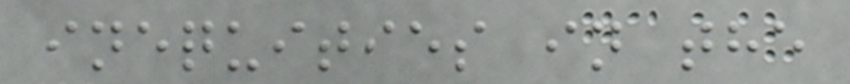inequities in the
